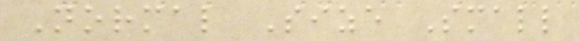Normal Size Small
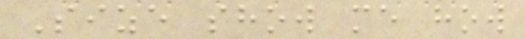Size show me how
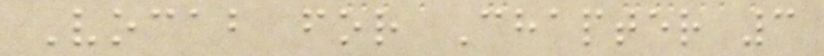Vocab for Chapter 3
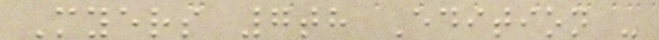Myers 7th Edition -
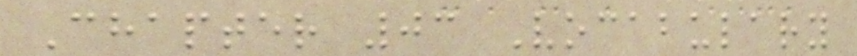Chapter 03 Vocabulary
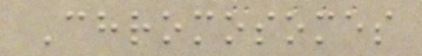Chromosomes
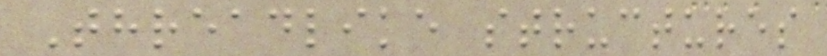Threadlike structures
